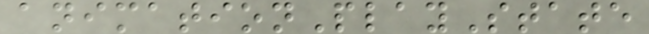animationPlayState
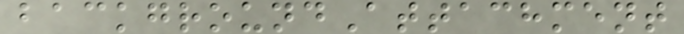backgroundAttachment
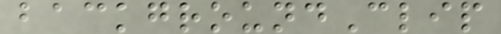backgroundClip
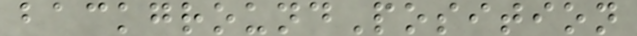backgroundPosition
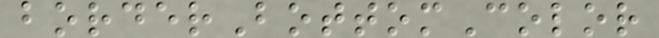borderBottomColor
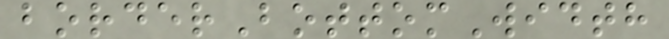borderBottomWidth
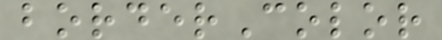borderColor
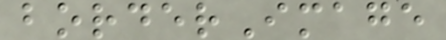borderImage
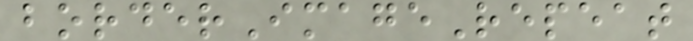borderImageRepeat
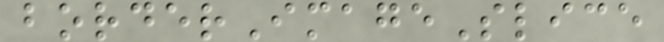borderImageSlice
